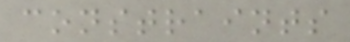constraints
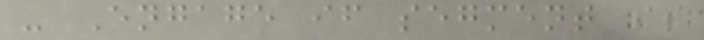- Engage if segment is
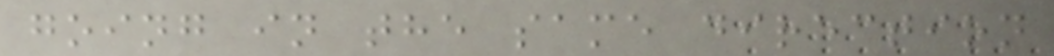going in the same direction
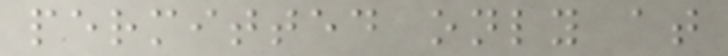permitted only at
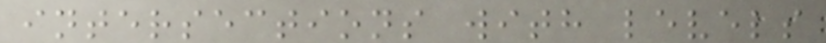intersections with levels
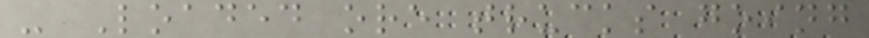- Loaded ore trucks going
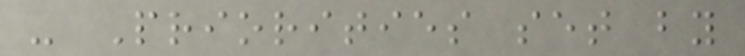- Priorities set by
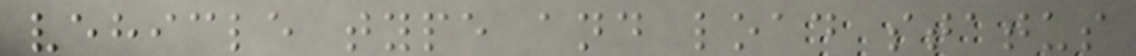vehicle type and load status
